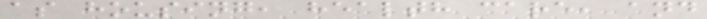as housing, health care, and
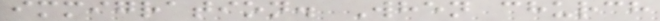immigration. When church
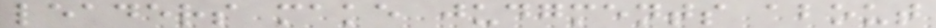leaders make judgments about
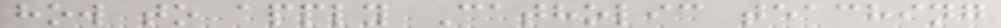how to apply Catholic teaching
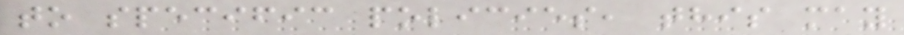to specific policies, this may
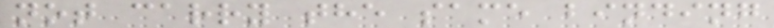not carry the same binding
